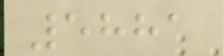5881
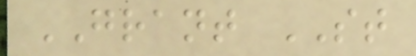GRANT ST
